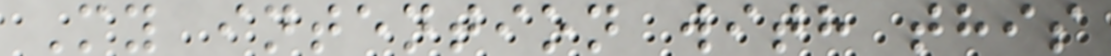My intention with this
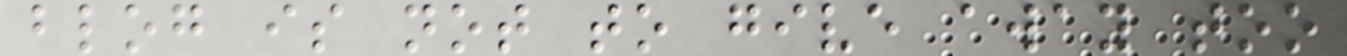blog is not to give away too
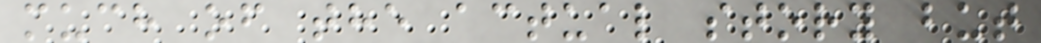much of the actual story but
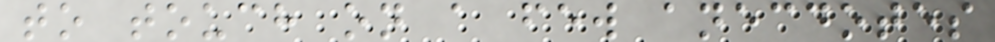to touch on a few anecdotes
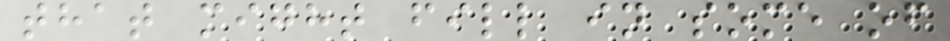that might fill in some of
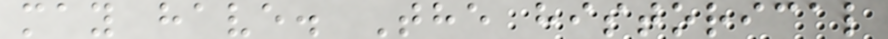may have. The historical
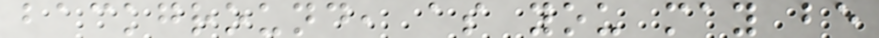background, as you may be
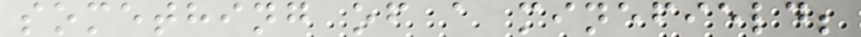something of a minefield;
